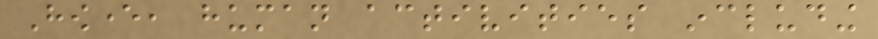However, human activities including
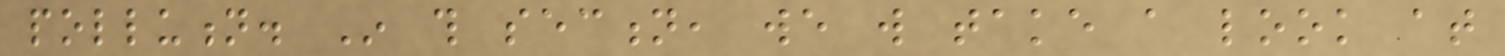pollution. In this section, we will take a look at
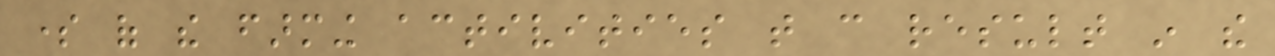some of the farming activities that can result in the
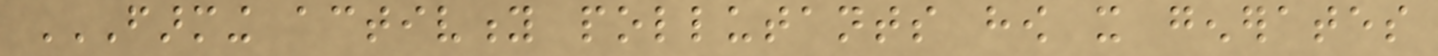FARMING ACTIVITY POLLUTANTS HOW IT GENERATES
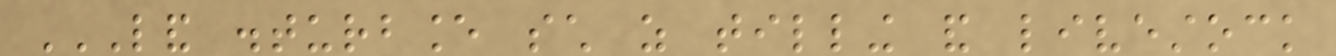LAND DISTURBANCE SUCH AS TILLING AND LIVESTOCK
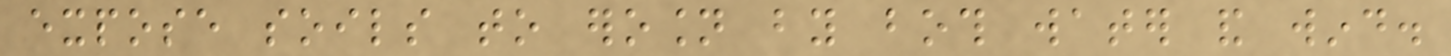expose soils to erosion by both water and wind.
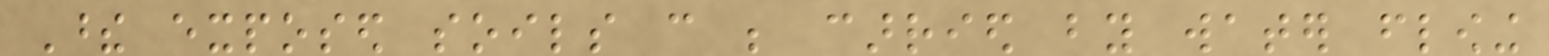These exposed soils can be carried by water flowing
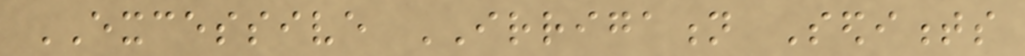EXCESSIVE IRRIGATION Sediments
